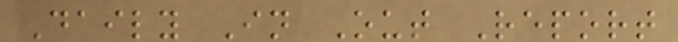Daily In Out Report
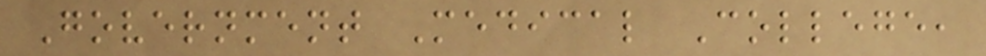Government Medical College,
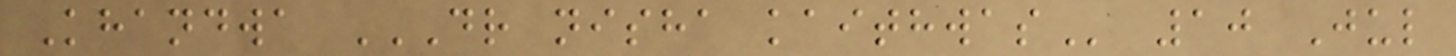Khandwa DR NISHA KAITHWAS 10 Jul
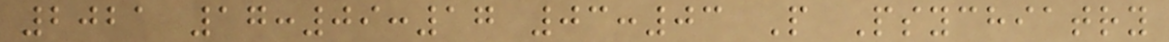2021 17:09:17 03:03 P Psychiatry
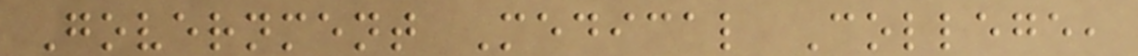Government Medical College,
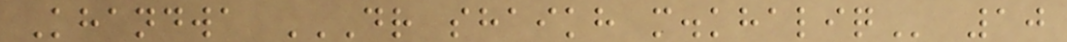Khandwa DR SHAIKH M.KHALIQ 10
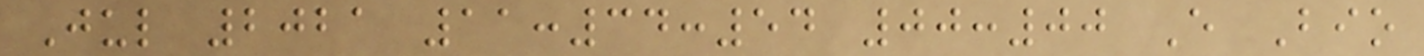Jul 2021 11:34:54 00:00 E Bio
